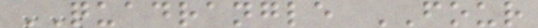QUADRANGLE FOUR
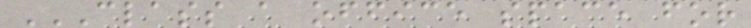CLASS A OFFICE SPACE FOR
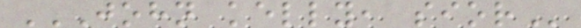JOHN KELLY, SIOR
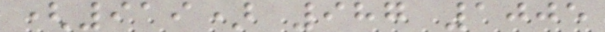(919) 987 1005
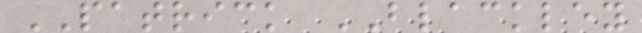PATRICK BLACKLEY
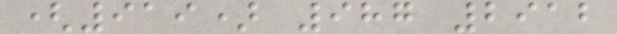(919) 987 2912
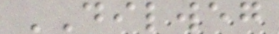DILWEG
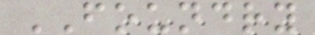FOUNDRY
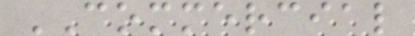COMMERCIAL
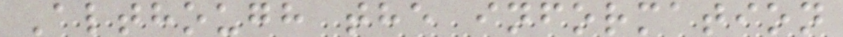Although the information
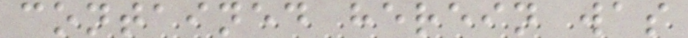contained herein was
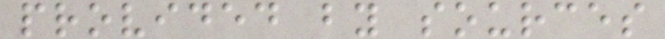provided by sources
